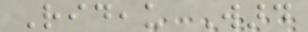Rideau Ward
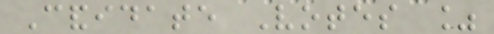Candidate Votes %
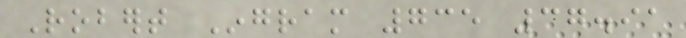Robert Ingram 735 37.91
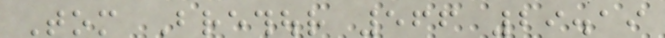Tom Brethour 566 29.19
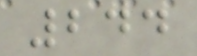244
